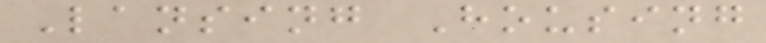Lansing Housing
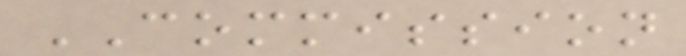COMMISSION
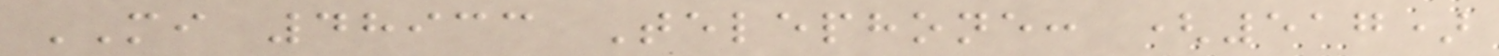MI 48933 Telephone: (517)
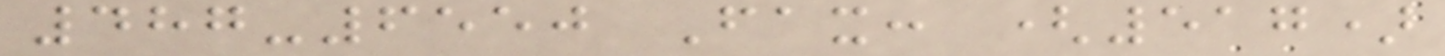487-6550 Fax: (517)
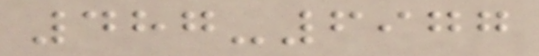487-6977
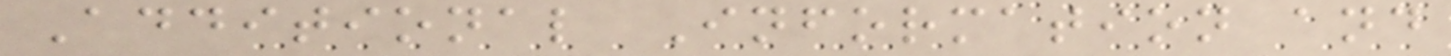Additional Information and
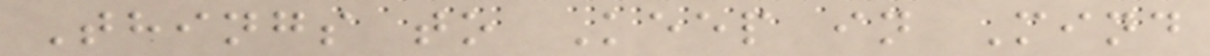Things to Keep in Mind
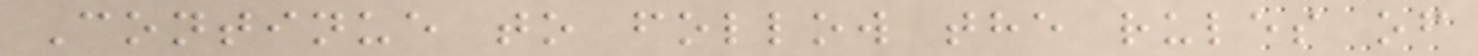Continue to follow the rules of
